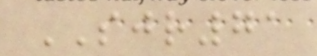SJR71
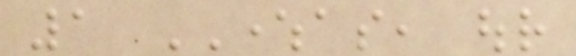1 WHEREAS, our
